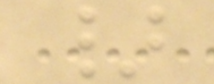}
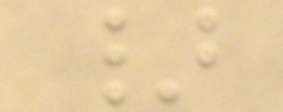}
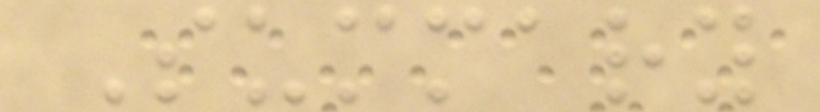Summary
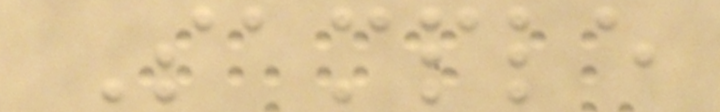Sample
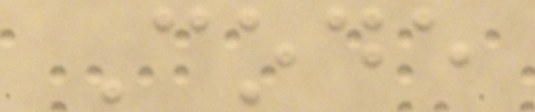Code
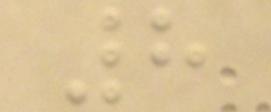8
